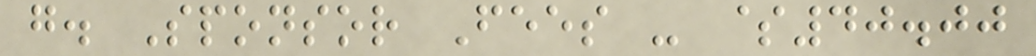g. Sponsor Fees - $40.00
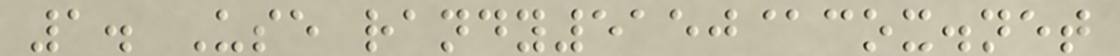1. Use randy5150@cox.net
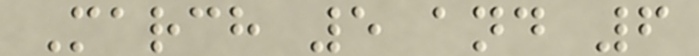March 5 and 6
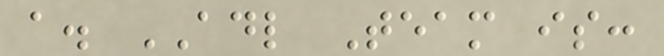a. ADL Team is:
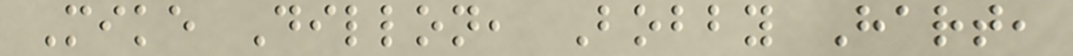Mike Dillon, Bobby Hart,
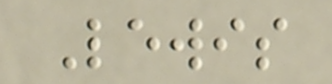Lewis
